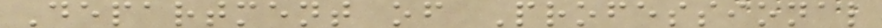Department of Professional
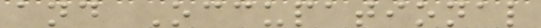and Occupational
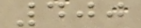400
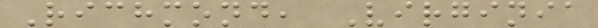Richmond, Virginia
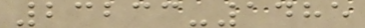23233-1485
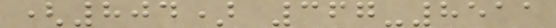(804) 367-8511
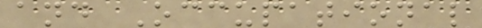and Occupational
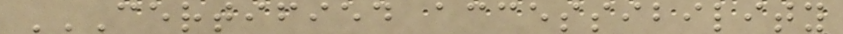CERTIFIED ACCESSIBILITY
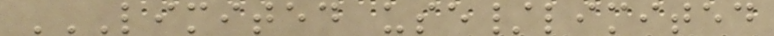LIMITED USE/LIMITED
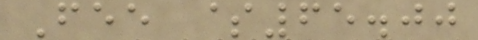Fee $65.00
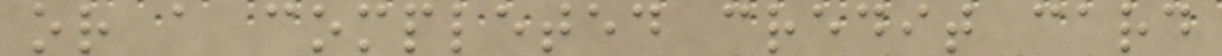or a completed credit card
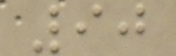90
